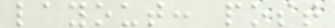layout: post
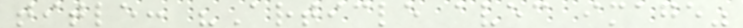title: "Article avec image"
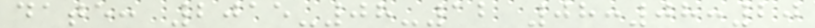date: 2015-08-12 08:08:20
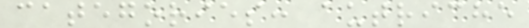categories: autriche
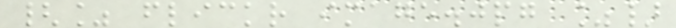{% flickr image.jpg %}
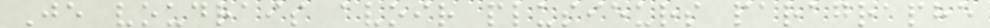Je voudrais avoir plusieurs paragraphe
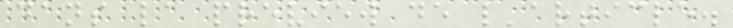dans la preview de l'article.
